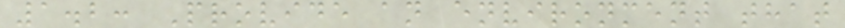1.2: Provide an environment that
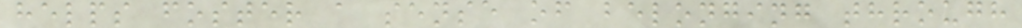helps foster a sense of belonging through
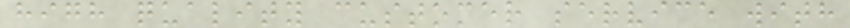high quality customer service with
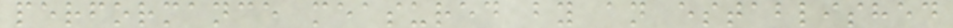performance measured by an established
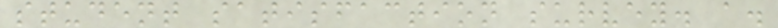student satisfaction survey. a.
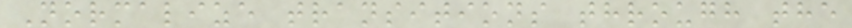Normalize transitions through the
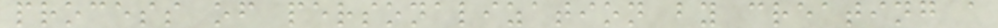process of personalization by creating a
